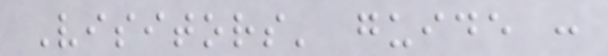Visitors' guide :
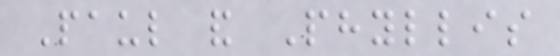Paul and Phyllis
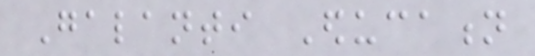Galanti Education
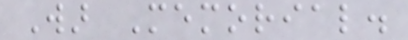War Memorial.
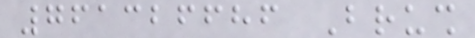761326686 Brush
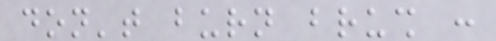don't burn brush :
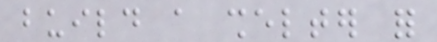build a shelter for
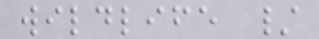wildlife /
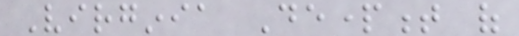Virginia Department of
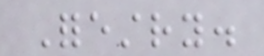Forestry.
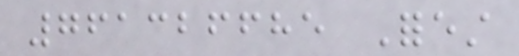761326685 Forest
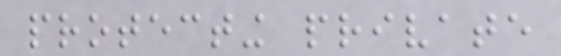protecting private
